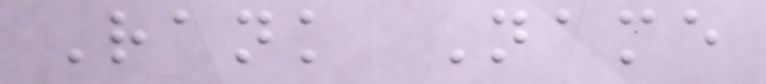Rank Name
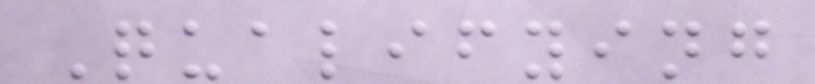Qualifying
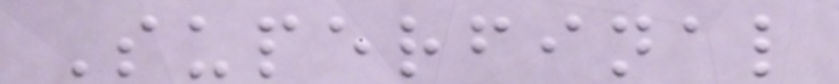Superfinal
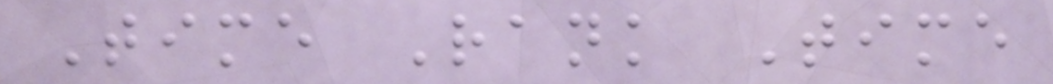Time Rank Time
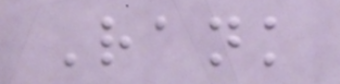Rank
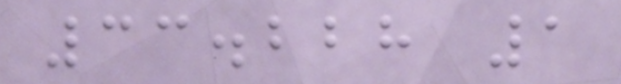33.228 1
